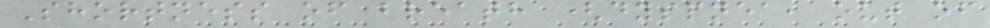Shortness of breath (dyspnea, out of
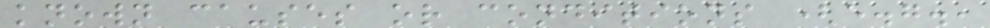known causes or conditions (e.g.,
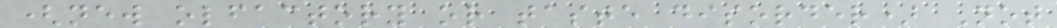(new olfactory or taste disorder) Not
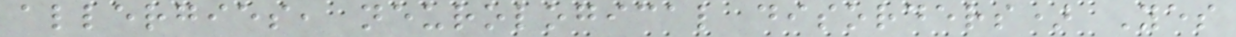allergies, neurological disorders) Yes
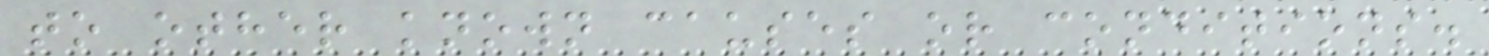to other known causes or conditions.
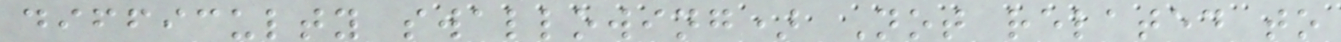difficulty swallowing) Not related to
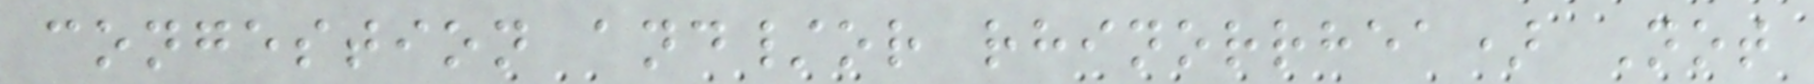congestion and/or rhinorrhea) Not
